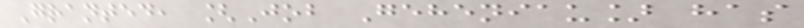Granted, [Job Geheniau] has
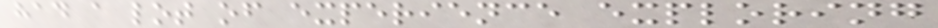had a lot of experience exploring
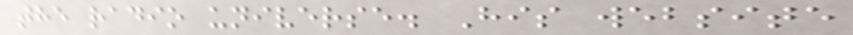the radio universe. His website
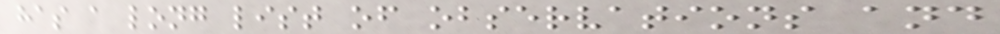has a long list of observations and
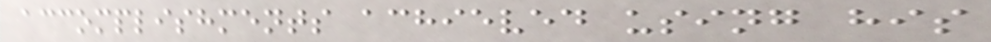accomplishments achieved using his
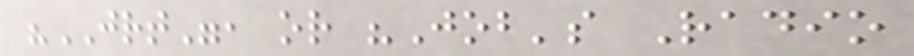"JRT", or "Job's Radio
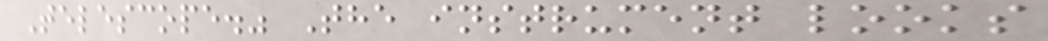Telescope." The instrument looks
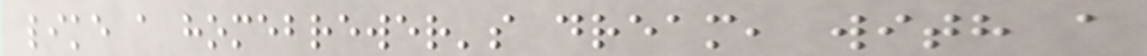like a homebrewer's dream, with a
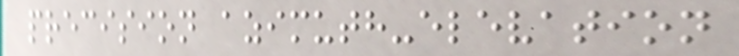precision azimuth-elevation
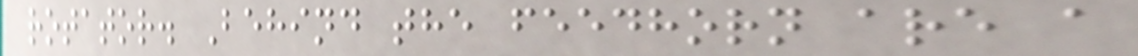rotator. Behind the feedhorn are a
